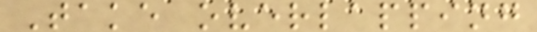Take overlapping
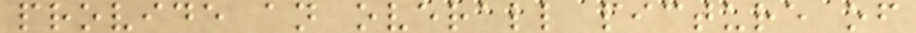provide an overall picture of
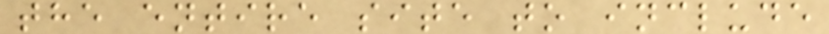the entire site to include
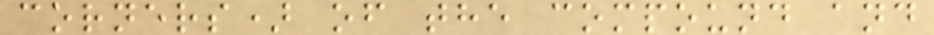corners) of the compound and
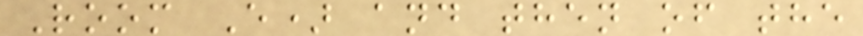Room E) and then of the
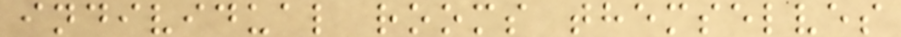individual rooms themselves
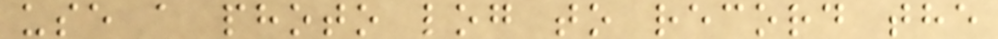use a photo log to record the
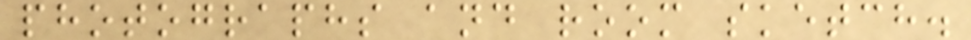photographs and room sketch.
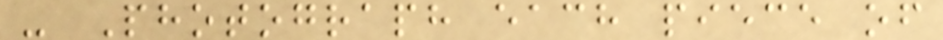- Photograph each piece of
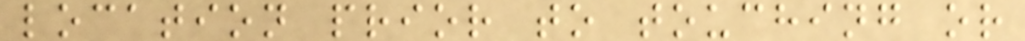location prior to touching or
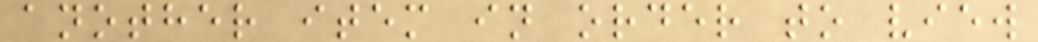another item in order to view
